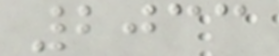2033
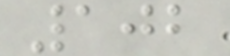102
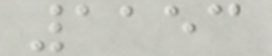1153
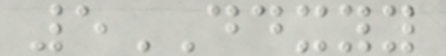5DDXYY
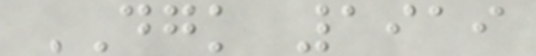DGK 1919
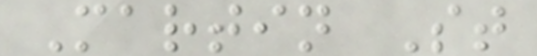Martin St
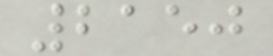2150
